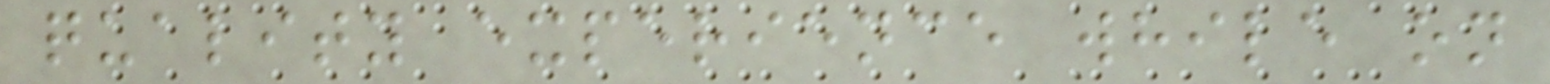quality experience while on
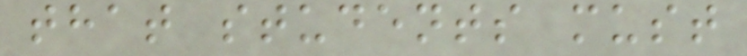that students must
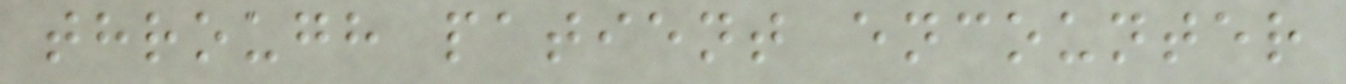through patient encounter
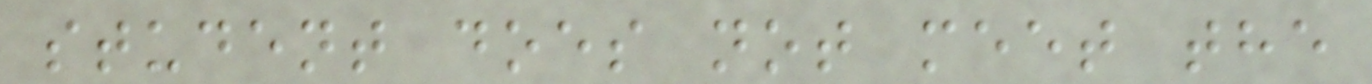student does not meet the
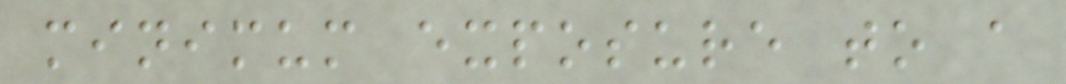minimum exposure to a
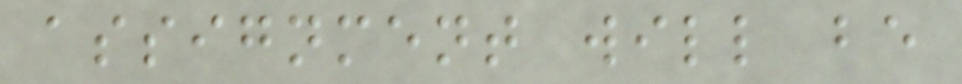assignment will be
